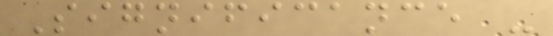Significance -
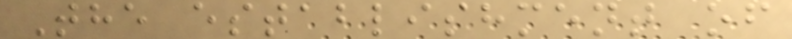The establishment of
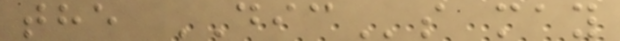the DICs may
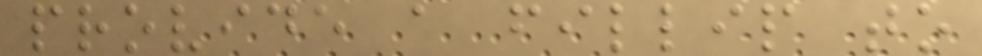provide a fillip to
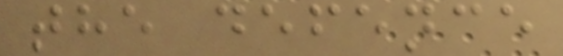the defence
